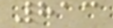813
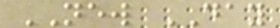NEW DAY
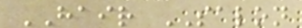HAIR SALON
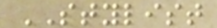STYLIST
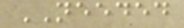NEEDED
